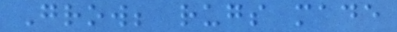Grow; rugs made
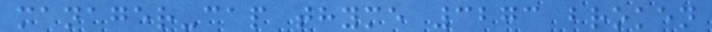manager-cap thyme 3273 broken
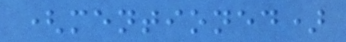(mentioned)
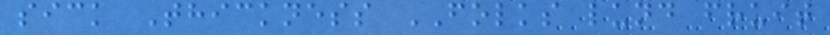sick Thickness FOLKS lund fruit
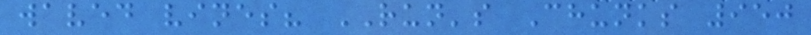waved vines? RUN's Chunks 950
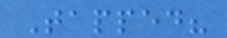Tapped?
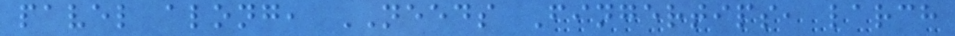pavel along, NEEDS Fingertips, larch
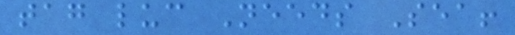tag luc Needs Sea!
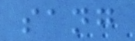sang
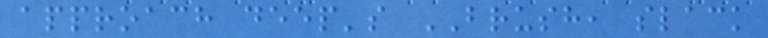approach deep's BRUSH, slack
